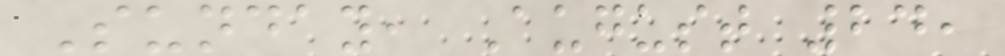Sunday, August 24,
